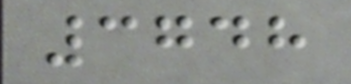3748
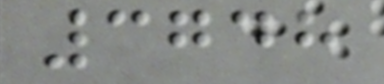3748
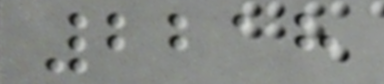2218
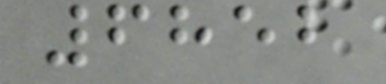6852
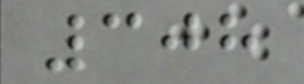308
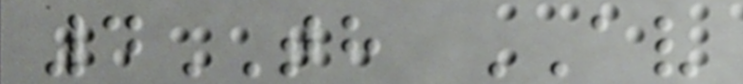4TH AV
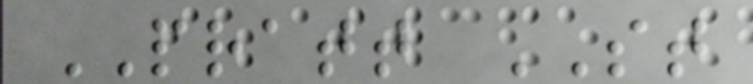PRATT ST
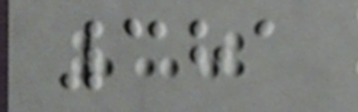381
